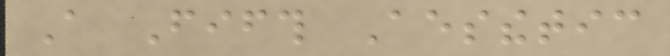A Fifth Aesthetic
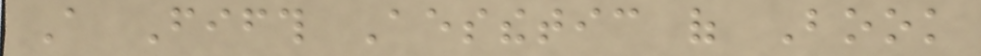A Fifth Aesthetic of Book
